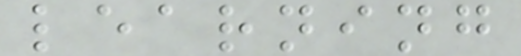learning
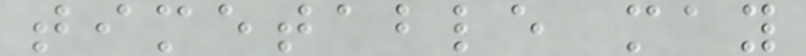timetable may
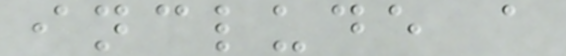include a
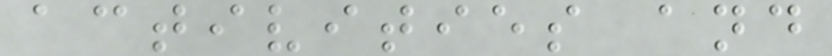activities and
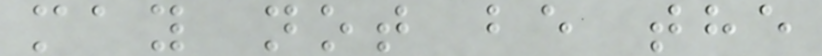may not be the
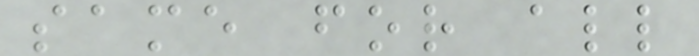same for all
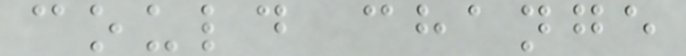could change
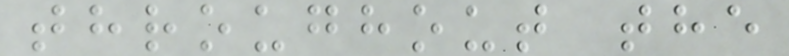throughout the
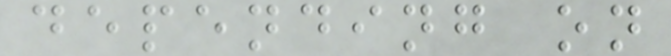depending on
